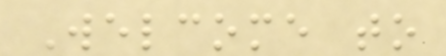Welcome to
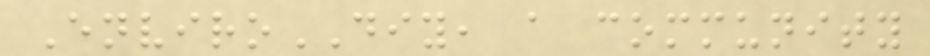EnviroDIY, a community
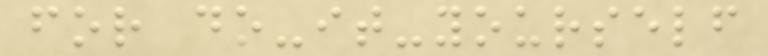for do-it-yourself
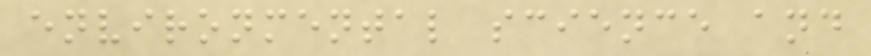environmental science and
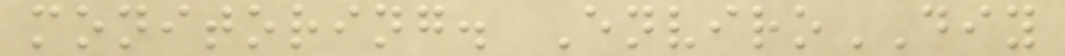monitoring. EnviroDIY
